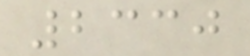2330
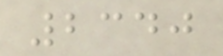2340
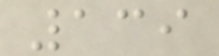139
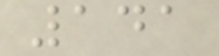141
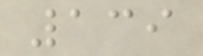139
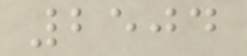2504
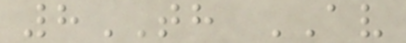8TH AV
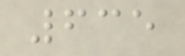635
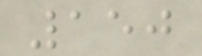150
